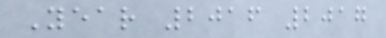Year 2016 2017
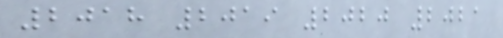2018 2019 2020 2021
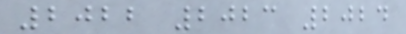2022 2023 2024
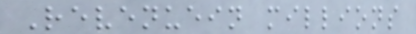Revenuein millions
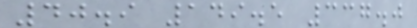40.9 149.5 337.0
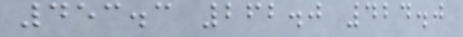453.3 262.0 424.0
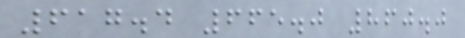617.4 665.0 860.0
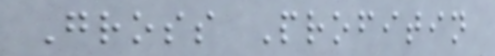Gross Profitin
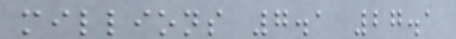millions 7.1 27.1
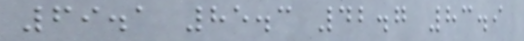69.1 85.3 42.7 83.9
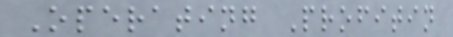Operating Profitin
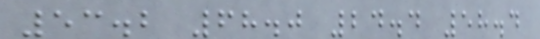53.2 68.0 24.4 58.4
